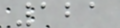121
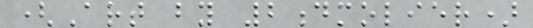(Art by 2dmolier)
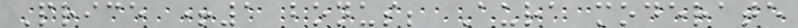Price +1 bonus; Aura moderate
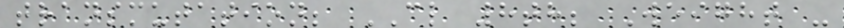transmutation; CL 8th; Weight -
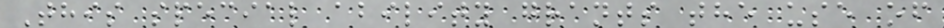This special ability grants the use of
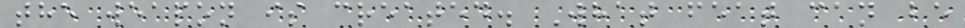the weapon is created. What feat can be
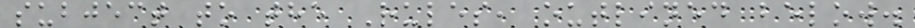subject to the Rules, outlined below.
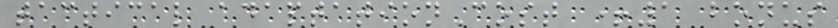tactical adaptationCost +1 bonus
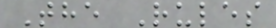The Rules
